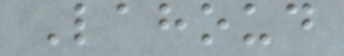Lahoud
